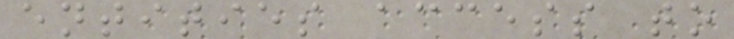entities access to
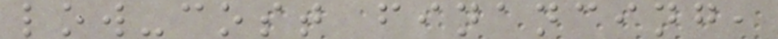low-cost financing,
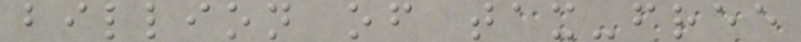billion of tax-free
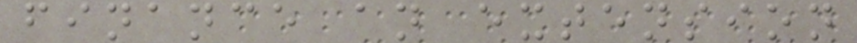finance an extension
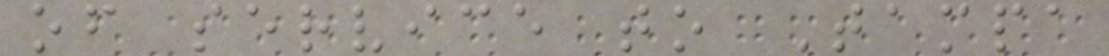of service to Tampa
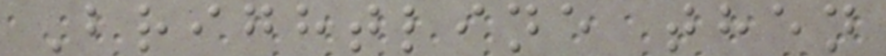Brightline then
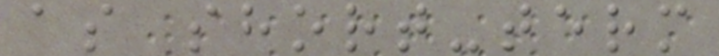as short-term
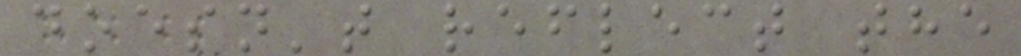doesn't reflect the
